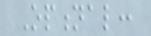Optional:
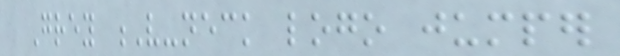Grey V-neck logo jumper
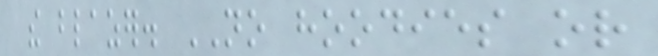the blazer. NO hoodies or
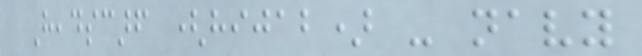Headscarf (hijab) - navy
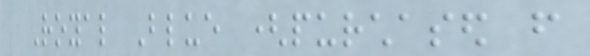Royal Blue (purchased from
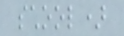school)
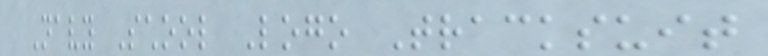Navy School Logo Tracksuit
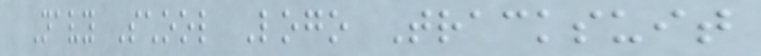Navy School Logo Tracksuit
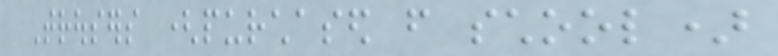Trousers (purchased from school)
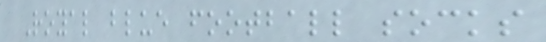Royal blue football socks
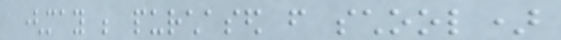(may be purchased from school)
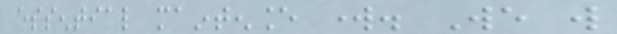essential maintenance work. We will
